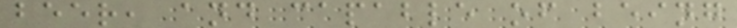beer, and capable of being
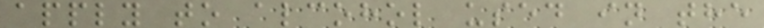apply to alcohol used in the
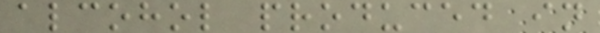alcohol produced in
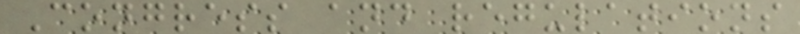Congress and regulations
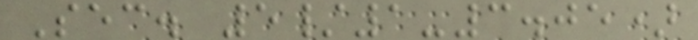Sec. 5/1-3.05)
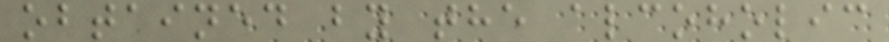obtained by the alcoholic
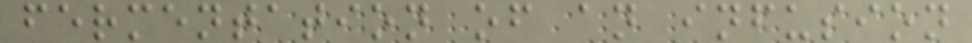fermentation of an infusion
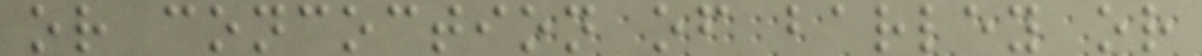or concoction of barley or
